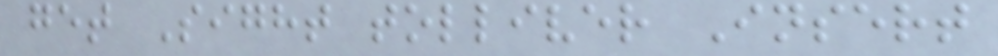get Sight tolliver Insert
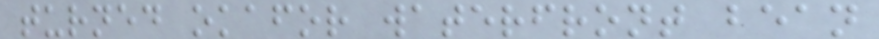turned okafor waterfront bean
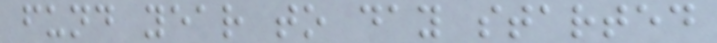fund year to day started
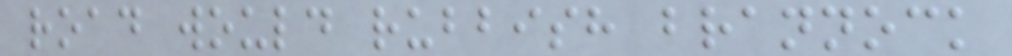road would rubbish brannock
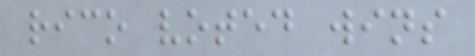rico voted wins
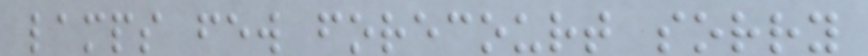lamps few forecourt sorry
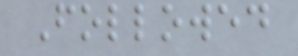Followed
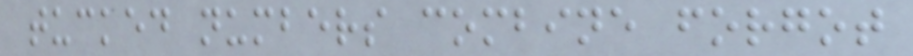tucked numbers combine forgot
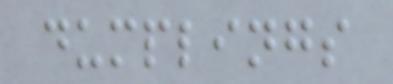dumplings
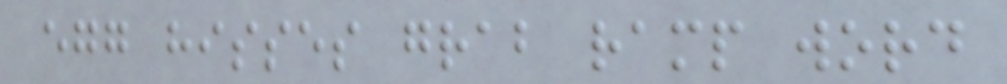egg hisses grab ramp word
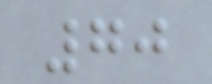70
